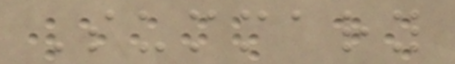Summary
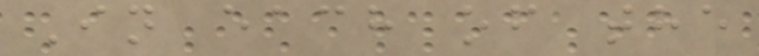In each of the
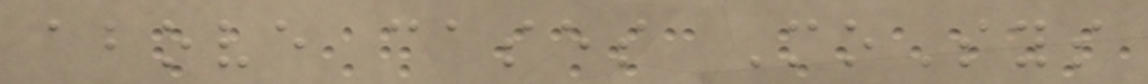above cases MoSys
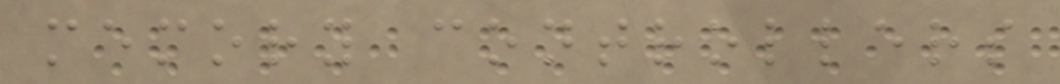memory controllers
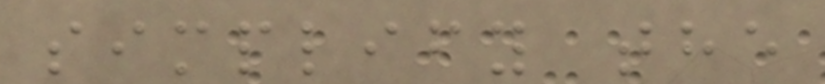simplify the
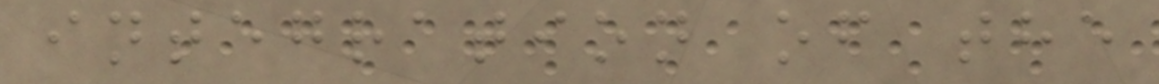integration of the
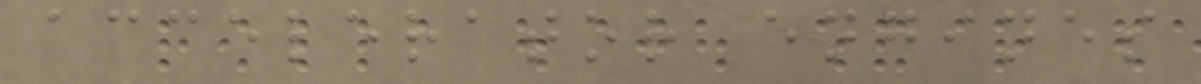accelerator engines
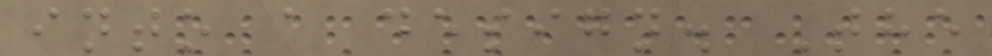into a design. The
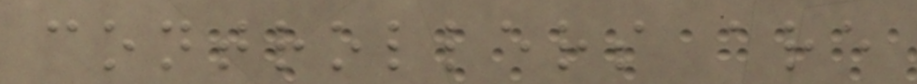controllers are
